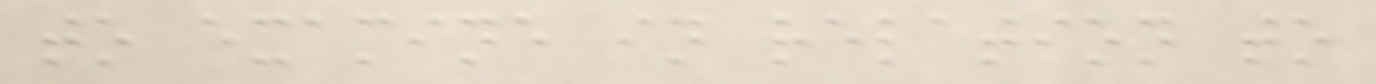to examine in relation to
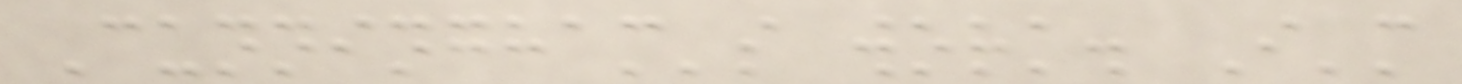Cunningham's work. I'm
